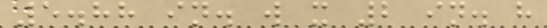5.88 in. w x 2 in. h
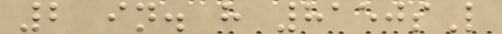2 in. h 8150sL
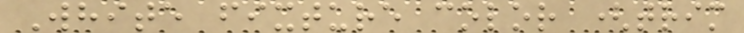White fixture color (trim
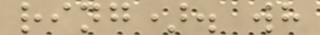ring). wh
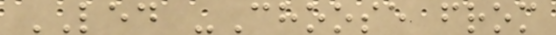LED -Choose from
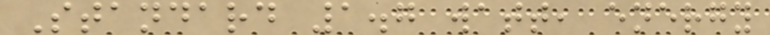Standard 1.7 watt, energy
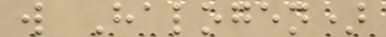w Halogen)
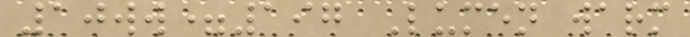10ww=197 Lumen warm
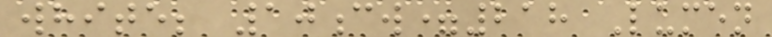white; 10cw=218 Lumen
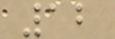12
